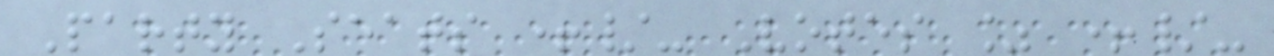Party Seats +/- Votes % +/-
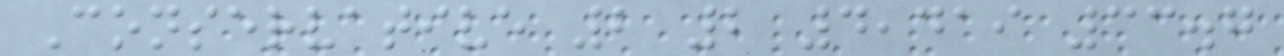Conservative 2 2 4,419 33.7
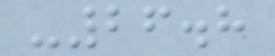-26.8
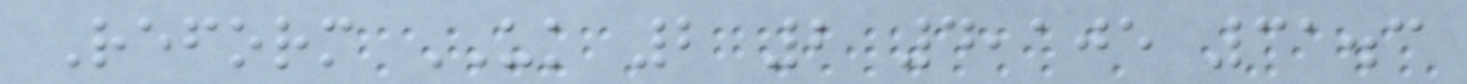Reform UK 2 2 4,105 31.3
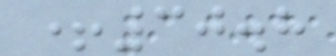+30.8
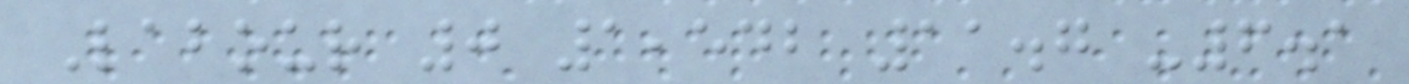Labour 0 1,542 11.7 -6.1
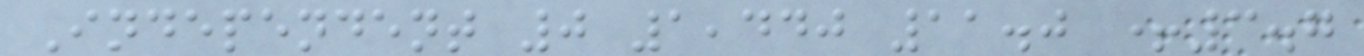Independent 0 1,440 11.0 +3.7
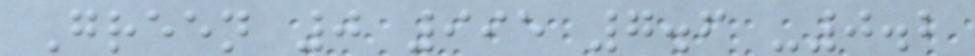Green 0 995 7.6 -0.2
